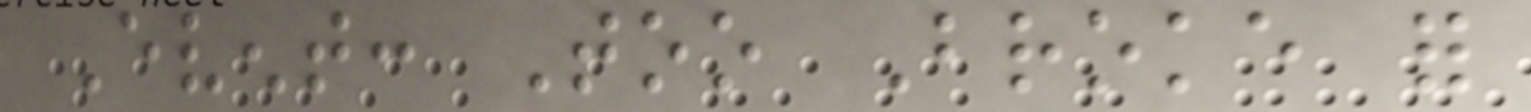Event: Too Broke for
